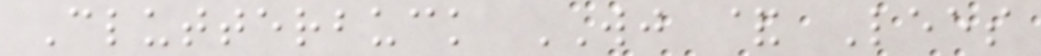Clutterbuck WJ & Lees
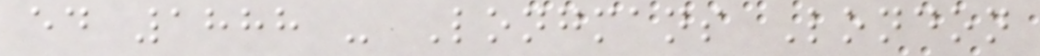ed 1888 - Longmans London
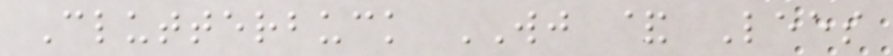Clutterbuck WJ & Lees
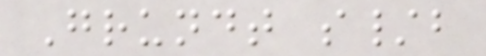Grundt s/b
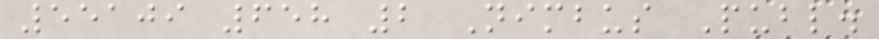55109 658 2 Nimbus Publ.
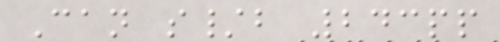Can s/b 243pp
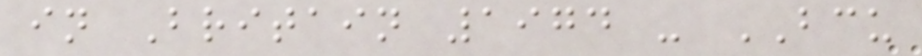in Britain 1974 - BCU
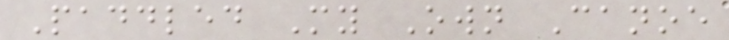Paddled My Own Canoe
